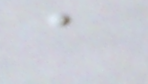a
